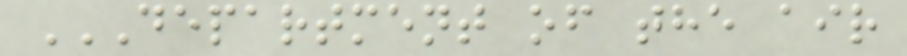DEPARTMENT OF THE AIR
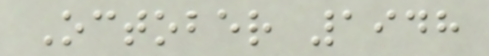October 1948
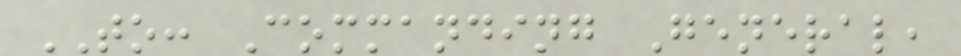TO: Commanding General,
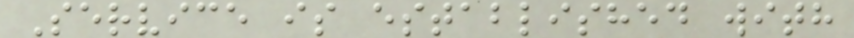Service is established with
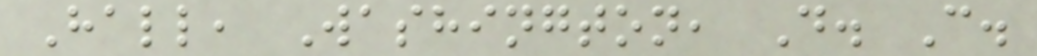Hall, Washington, D. C.
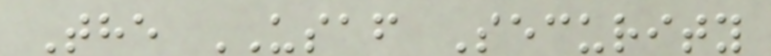The USAF Security
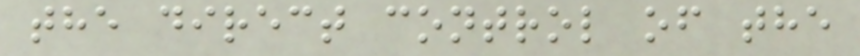the direct control of the
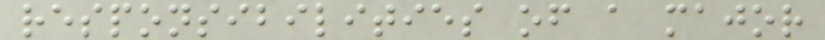responsibilities of a major
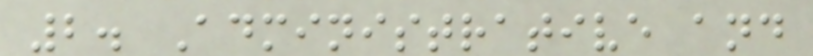2. Administrative and
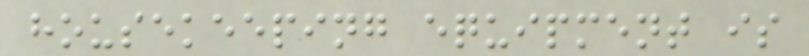housekeeping equipment is
